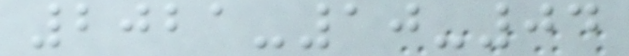2021-10-04
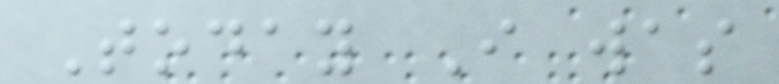Today I was
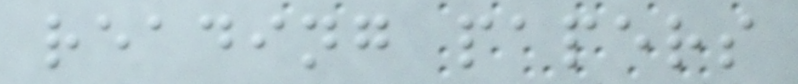reading papers
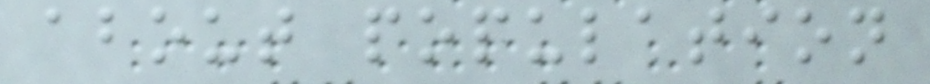about population
